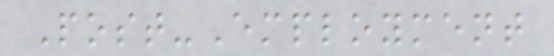Post-Employment
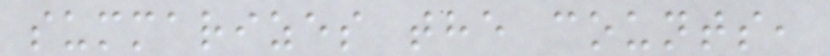summarizes the counts,
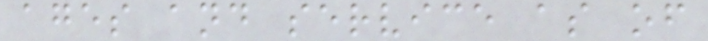ages and service as of
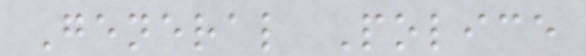General Police
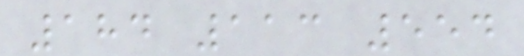184 113 554
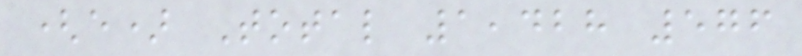(e) Total 1,428 576
